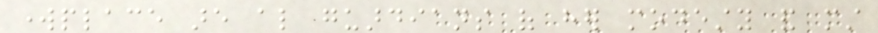workplace are also guardians of her modesty and must
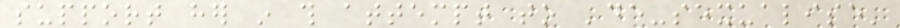support her in this attempt to 'de-sexualise'
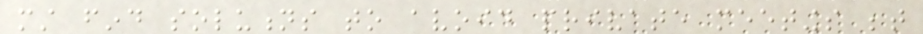must find solutions to avoid private meetings between
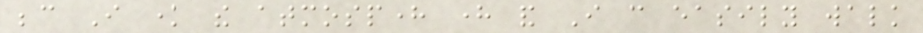because I know the atmosphere here and I can easily walk
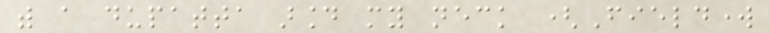with a dupatta around my neck (Fieldwork
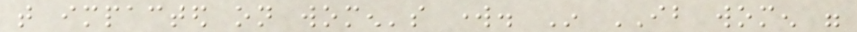that impacted on women's work. In IB women were
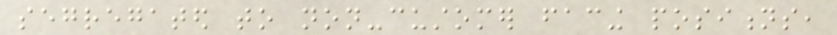segregated to non-customer facing positions,
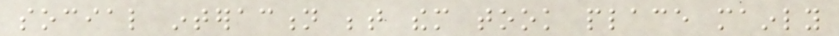social interaction between them took place mainly
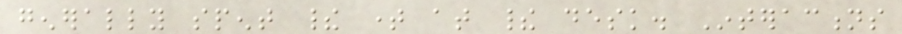generally spent their time at their desk. Interactions
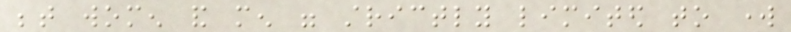between women and men were strictly limited to work
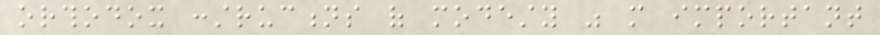orthodox constructions of modesty was more important
